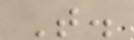T.
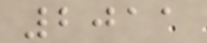2011
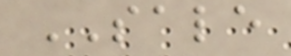SALE
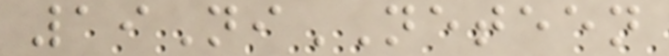19NiNETEEN
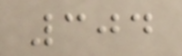304
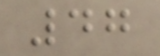47
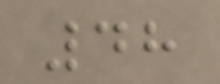48
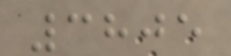3805
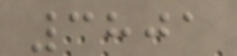3801
